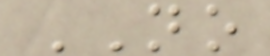NO
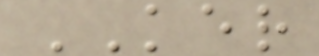KER
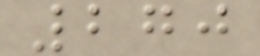270
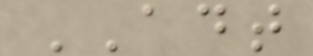ADT
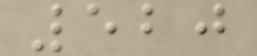520
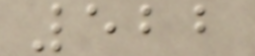522
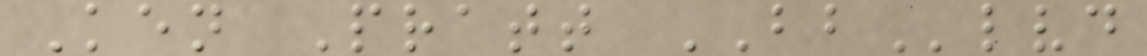Ken Pratt BBlvd
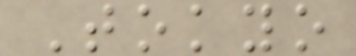Tokyo
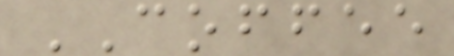COFFEE
